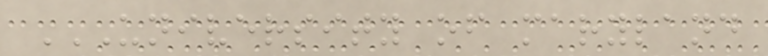UNIVERSITY OF MARYLAND
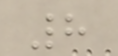8
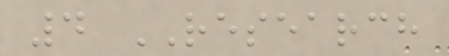4 RESEARCH
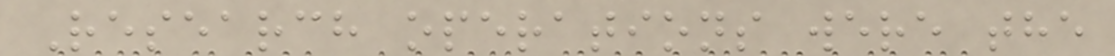Research operations were the
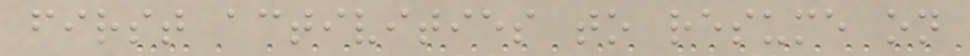first activities to resume on
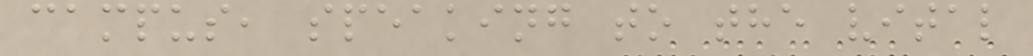campus, speaking to the vital
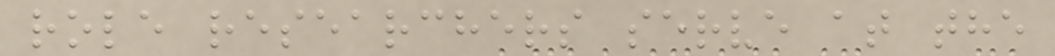role researchers serve at the
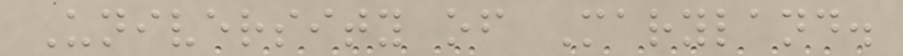University of Maryland.
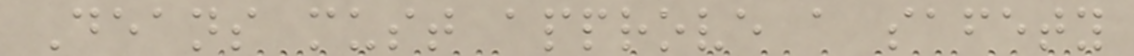Deans must approve a safety
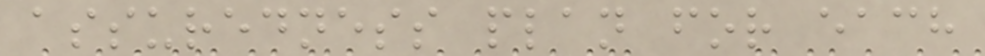assuredness plan for each
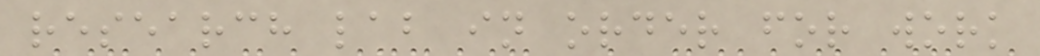research lab in order for work
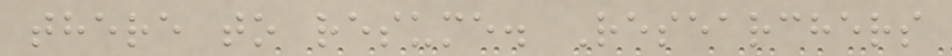there to resume. Researchers
